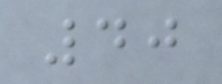40
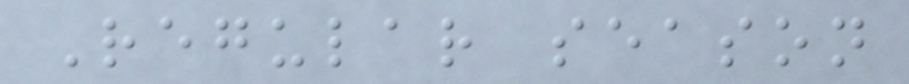Regular season
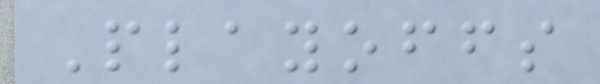Playoffs
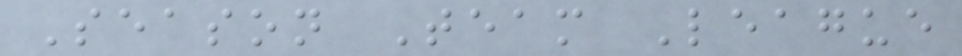Season Team League
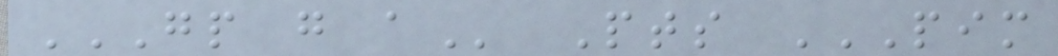GP G A Pts PIM
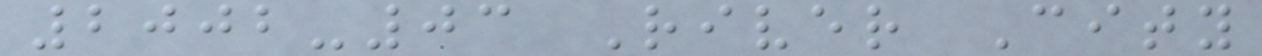2002-03 River City
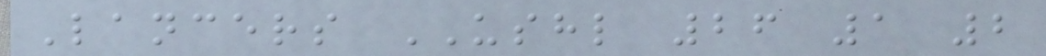Lancers USHL 26 1 2
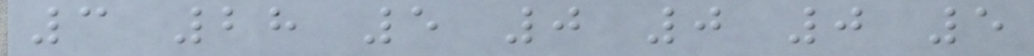3 28 5 0 0 0 5
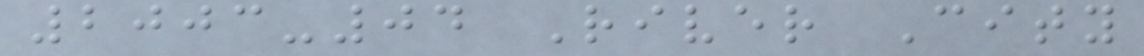2003-04 River City
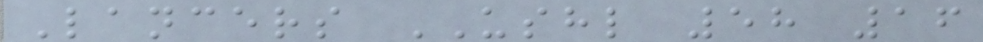Lancers USHL 58 16
